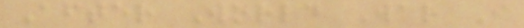After World War I
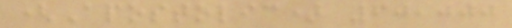(Apostolic) 60,000
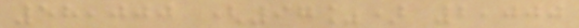58,000 (97%) 2,000
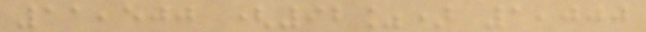11,500 (92%) 1,000
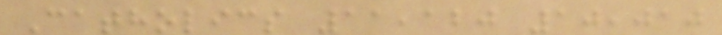Catholics 11,120 10,010
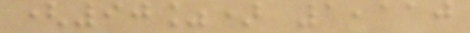(90%) 1,110
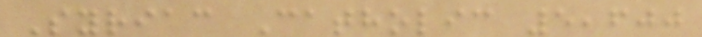Syriac Catholic 5,600
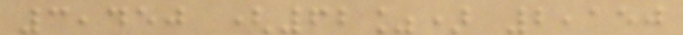3,450 (62%) 2,150
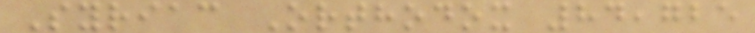Syriac Orthodox 84,725
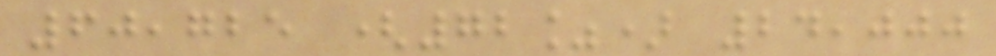60,725 (72%) 24,000
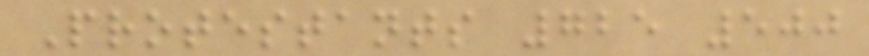Protestants 725 500
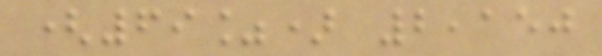(69%) 2,150
